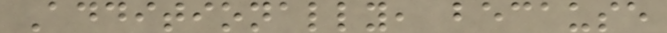Additionally, because
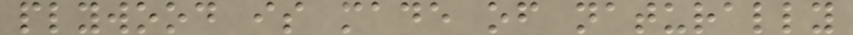plywood is made of naturally
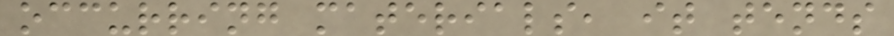occurring materials, it tends
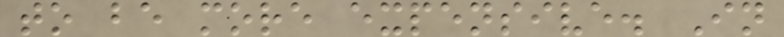to be more expensive. In
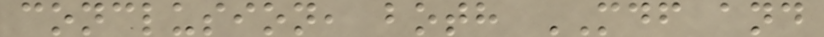conclusion, both MDF and
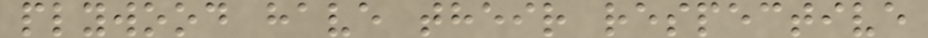plywood have their respective
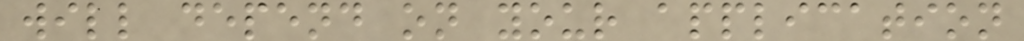will depend on your application
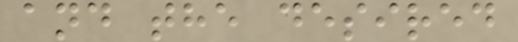and the desired
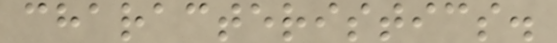characteristics.
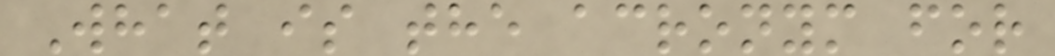What is the acronym for
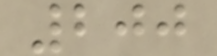200
